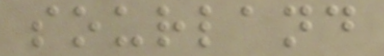sourland
